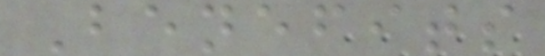Benefits
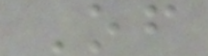Of
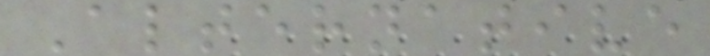Alternative
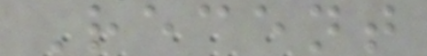Recent
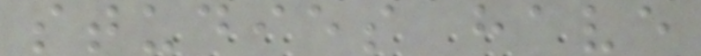studies have
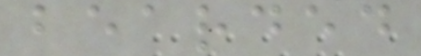bearded
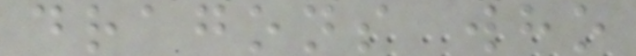dragons who
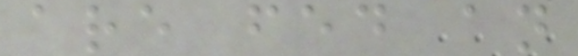are fed an
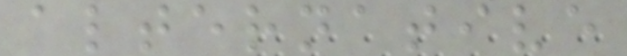alternative
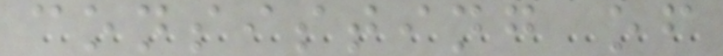consisting of
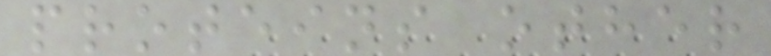proteins other
